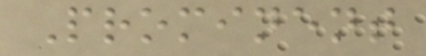Prominent
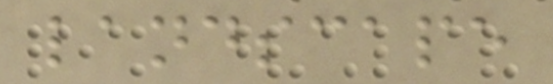landscape
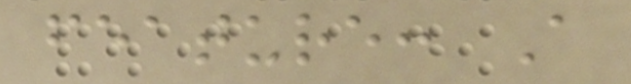feature: A
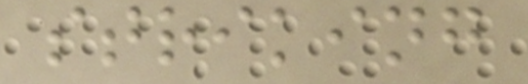striking
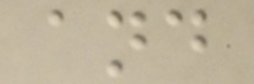and
